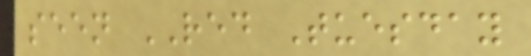seen RED Tuesday
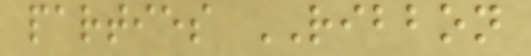parties RIBBON
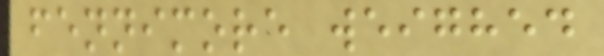fennimore weighed
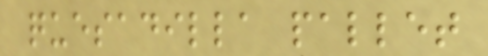quesadilla pallet
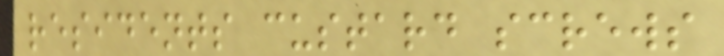residents custard screws
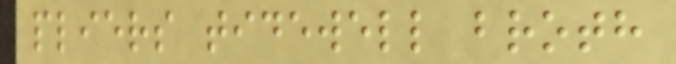pliers tidewell broth
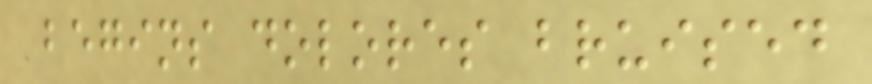begins dolores bruised
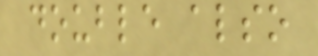double also
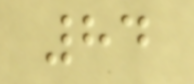84
